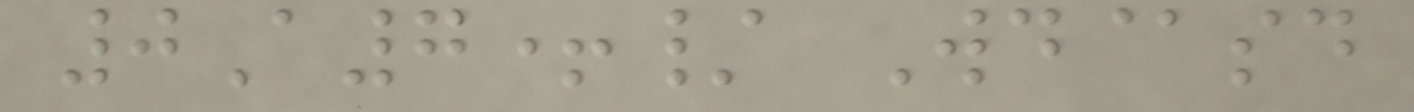0A7+/ Wd@sd
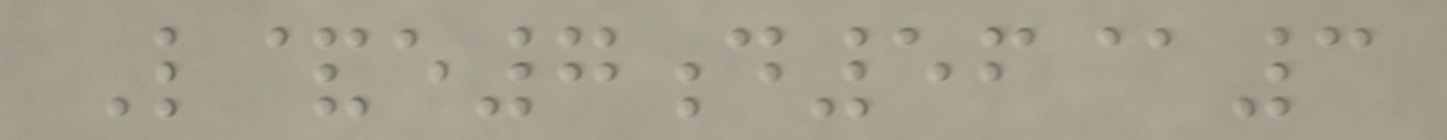L&e7d56@3
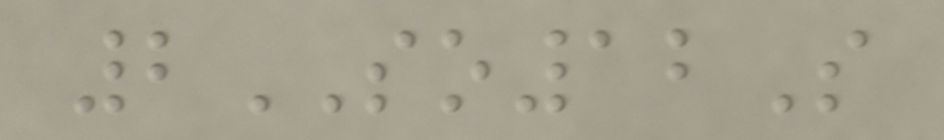2SO12S
